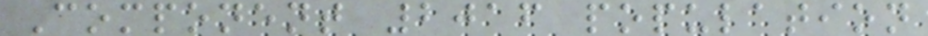Component 2016 population
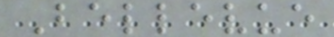Bellevue
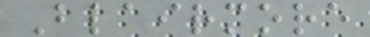Blairmore
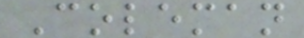Coleman
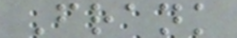Frank
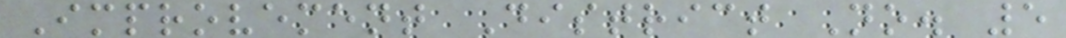Improvement District No. 5
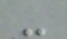-
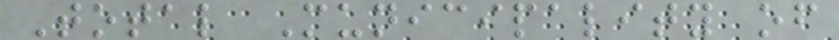Total Municipality of
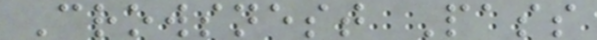Crowsnest Pass
